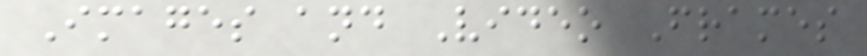Images and Video Frames
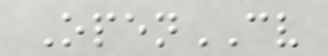OpenCV
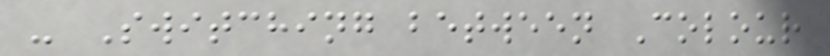- Switching between Colour
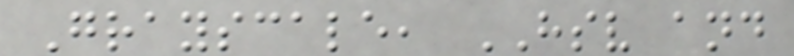Grayscale, HSV and
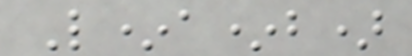L*a*b)
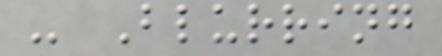- Blurring
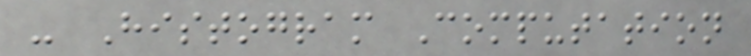- Histogram Computation
